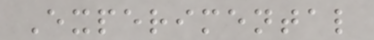Experimental
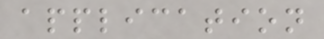application
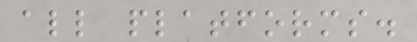all platforms.
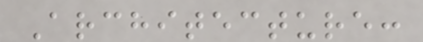Architecture:
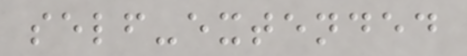self-extended
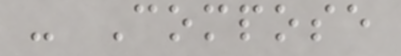- Compose
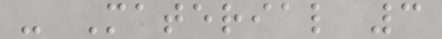- Material 3
